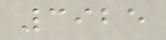3925
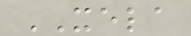XELA
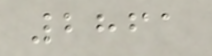2861
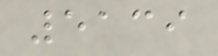5139
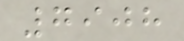7908
